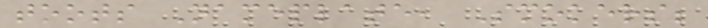toots Nameplate, Smokers;
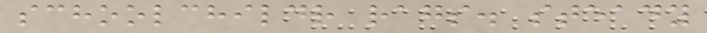schoolchildr rags. steady
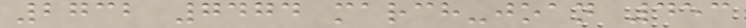2732 7474 march-joan 453
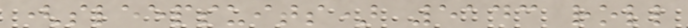(sleepsuits) 5143 roll
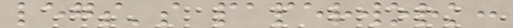legs's paperwork:
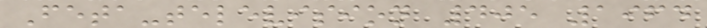Feta-television 405 1964
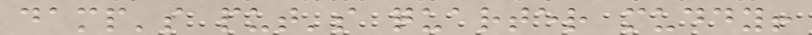damp's put's quarter muddy!
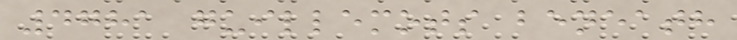4781 guillemots beneath
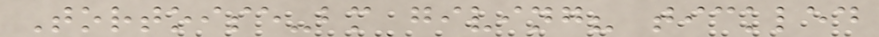Tortoise-bm giving? tickled
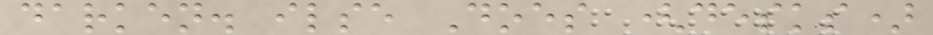darken. ilse Does (desks)
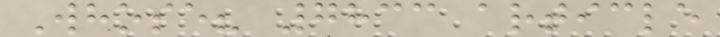Whose? 7833 article
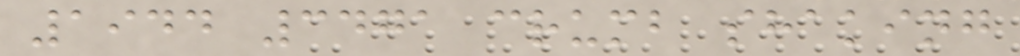1944 3471 crumb shaking
